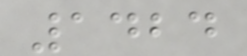1424
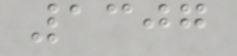1307
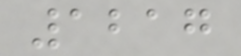1217
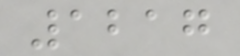1217
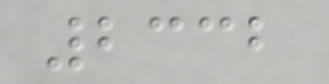2332
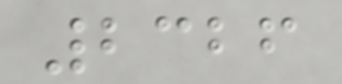2326
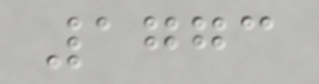1773
